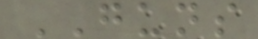GUNS
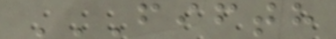FIFTH
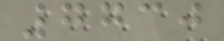7730
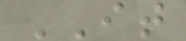IT
